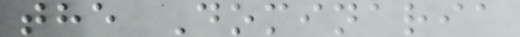the Dominaria
